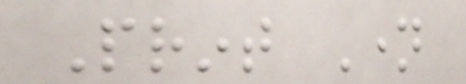Print Name
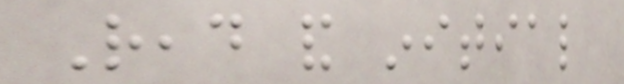Read and initial
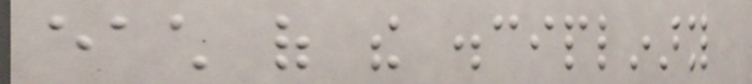each of the disciplinary
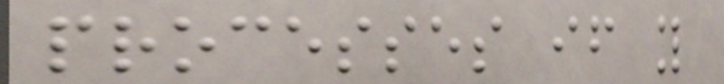processes if you
